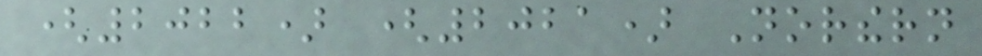(2022) (2021) Northern
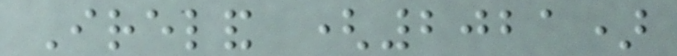Ireland (2021)
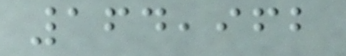164,962
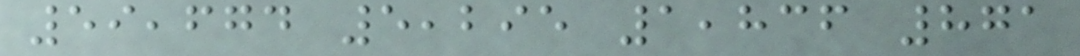59,674 5,295 1,836 871
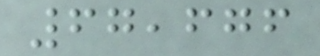67,676
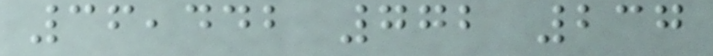36,442 772 237
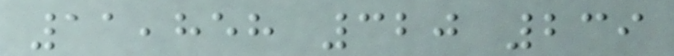11,858 320 239
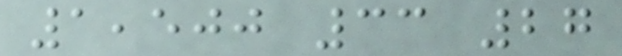1,500 33 27
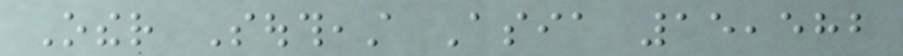Other Southeast Asia 15,582
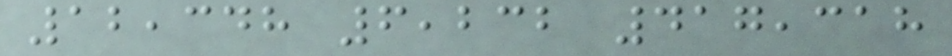12,348 6,232 417,318
